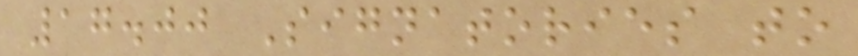17.00 Signatories to
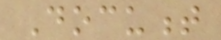Document
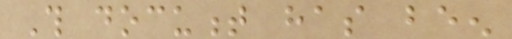This document has been
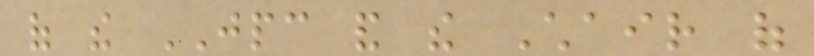of the JPC and the Chair of
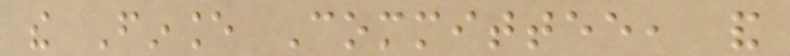the Finance Committee, and
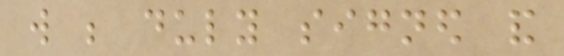will be duly signed and
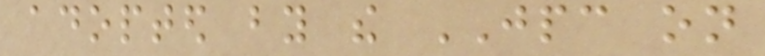adopted by the JPC on
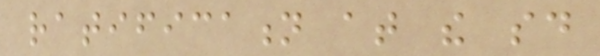ratification at the said
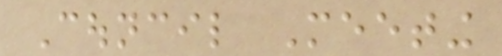Council Meeting
